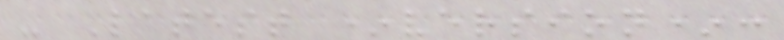- Latest *version*:
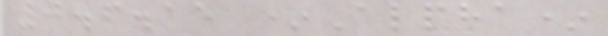0.6.15 *Alpha*
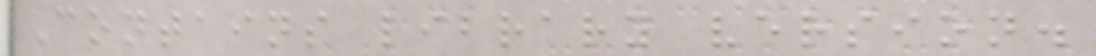Contains library version.
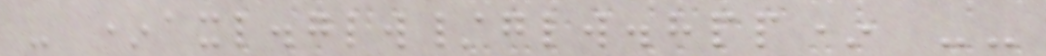- *axl.glw/glw.hpp* --
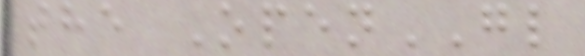the OpenGL
